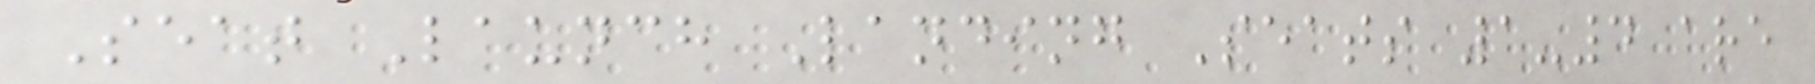Seat Launch Landing Seats 1-4 are
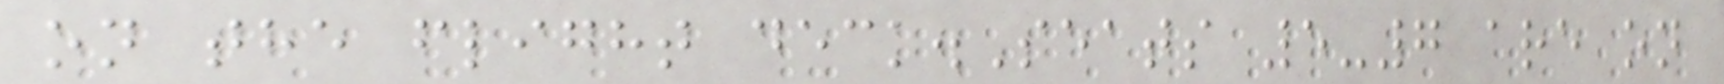on the flight deck.Seats 5-7 are on
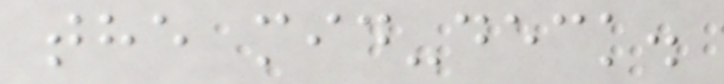the mid-deck.
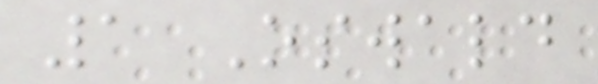1 Oswald
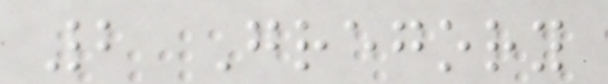2 Gregory
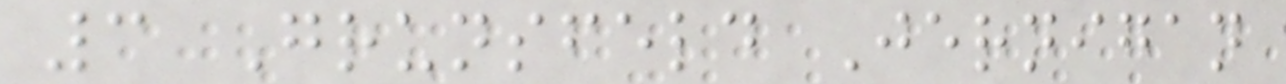3 Grunsfeld Jernigan
